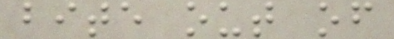bite out of
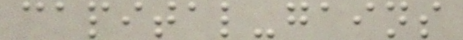capital-gains
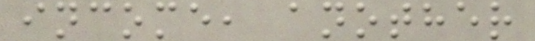income, another
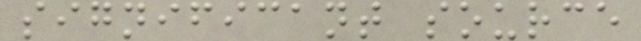significant source
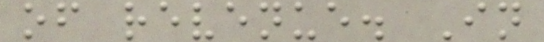of revenue. In
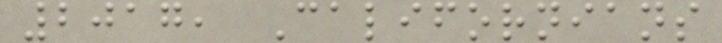2017, Californians
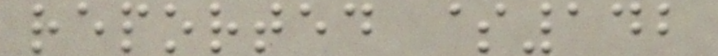reported $142
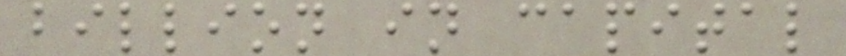billion in capital
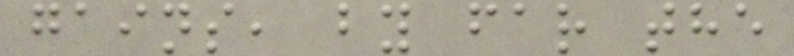gains, by far the
